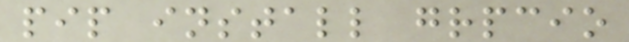pip install grpcio
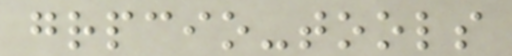grpcio-tools
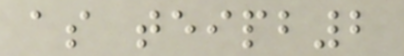as teipb2
